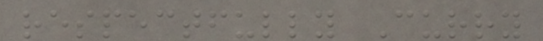respectfully Curry
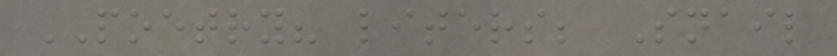POETRY? liters; Snail
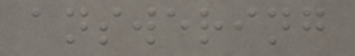answering
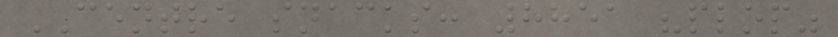CENTRE snacks: 8851 "plop"
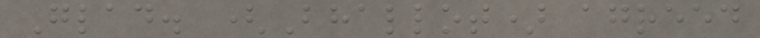Glad. (Bhallot) agreed
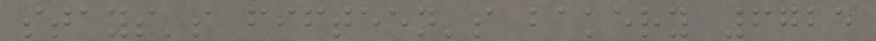stays's fifteen's bakery 6725
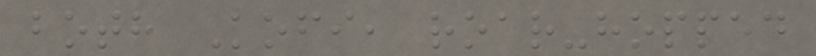both Kofi, roar-hopped
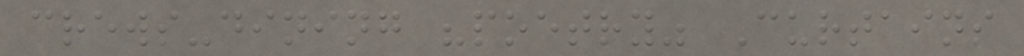crews-dining "poetry" Curtains
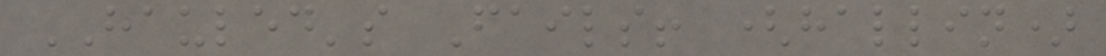HAULED's Fails! (hallin)
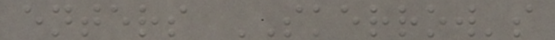enters SKERROW's
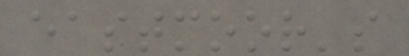eastmoor's
